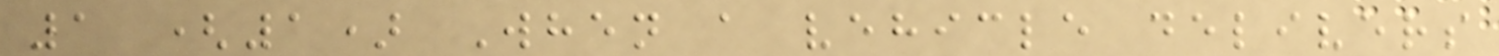1 (1) When a vehicle delivers
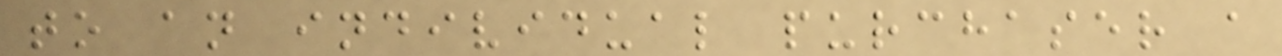to an individual purchaser a
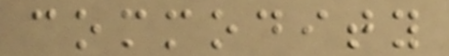commodity
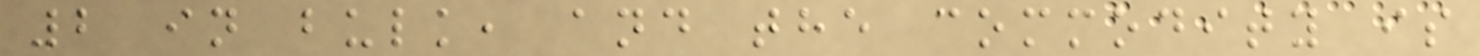2 in bulk, and the commodity is
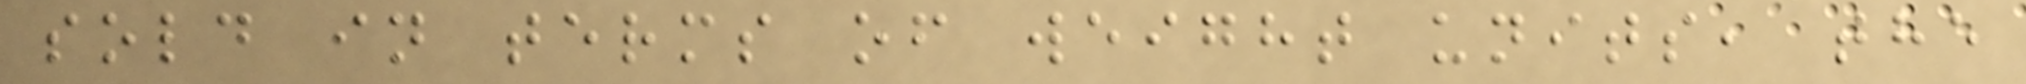sold in terms of weight units, the
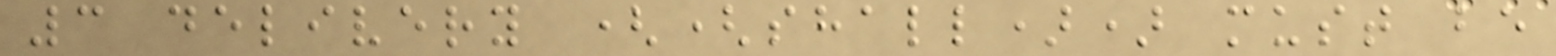3 delivery ((shall)) must be
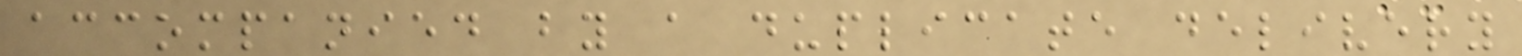accompanied by a duplicate delivery
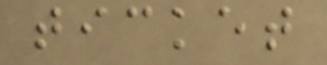ticket
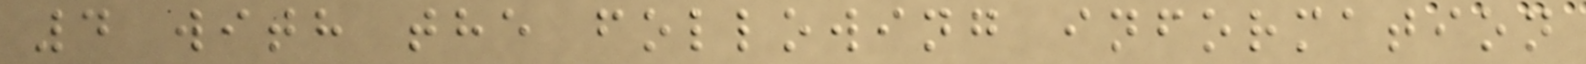4 with the following information
